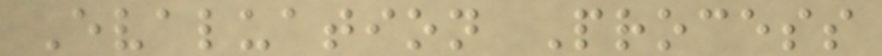Evaluation Process
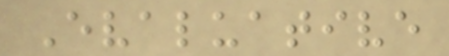Evaluative
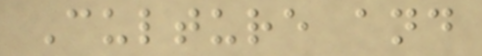Culture and
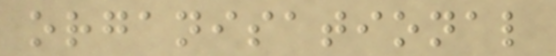organisational
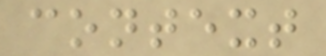context
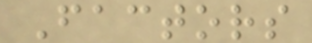Factors
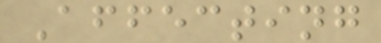Affecting
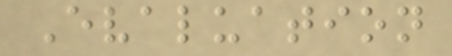Evaluation
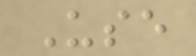Use
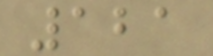121
